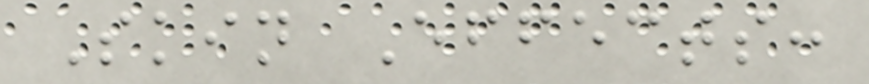Skin Effects:
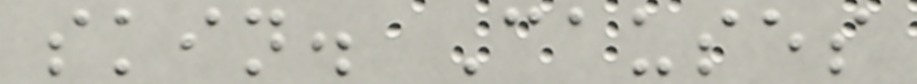skin. Causes
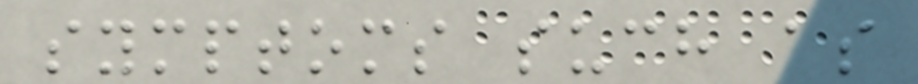symptoms such as
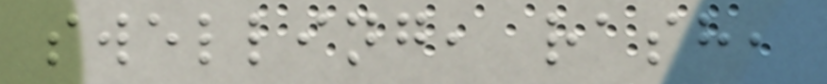swelling, rash,
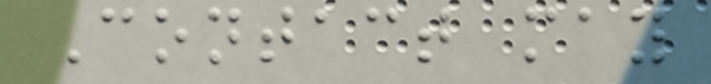Contact may
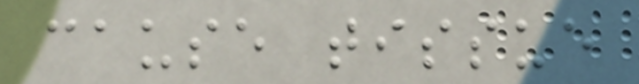cause tissue
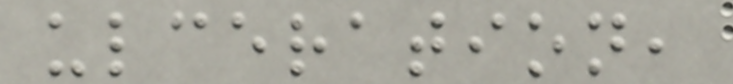ulceration,
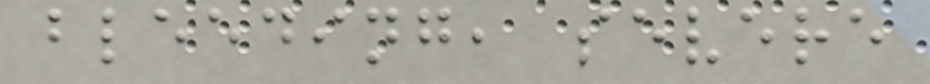bleeding, severe
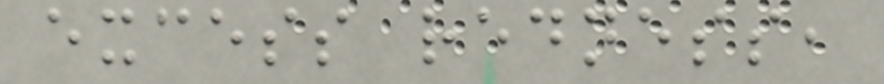excess redness,
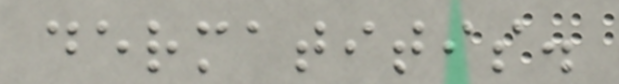dermatitis.
